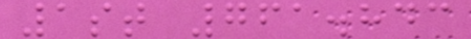1st 761.843
